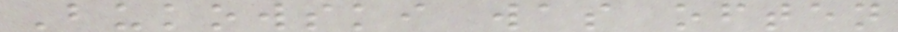Bukowski was often
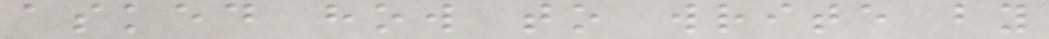asked how to write by
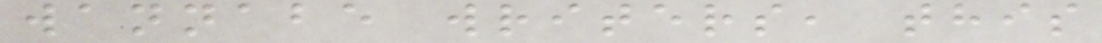wannabe writers, this
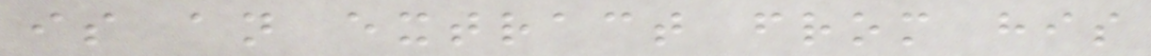is an extract from his
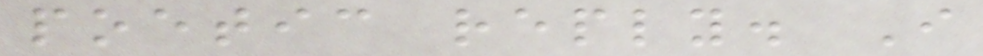poetic reply. I
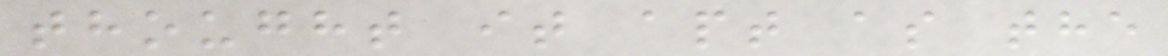thought it apt as the
